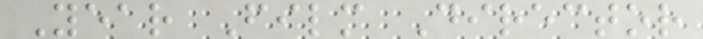Year Film Director
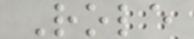Role
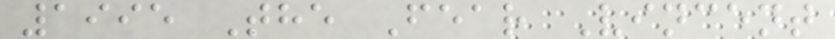1995 The Fear Vincent
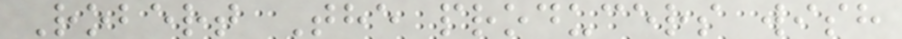Robert The producers wish
